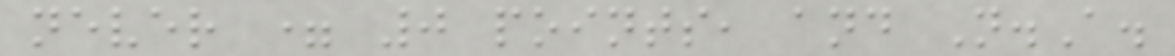never = 0 points, and N.A.
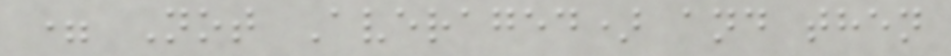= Not Averaged) and then
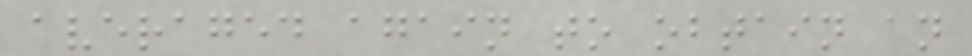averaged again to obtain an
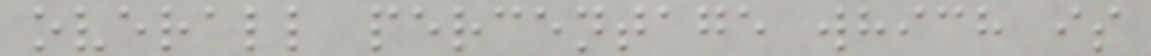overall percentage which is
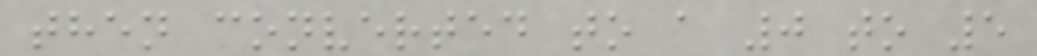then converted to a 0 to 5
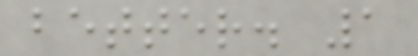better. 1
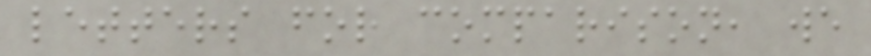letters for comparison, we
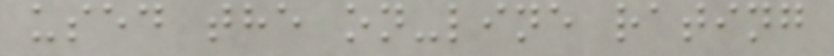used the on-line rating
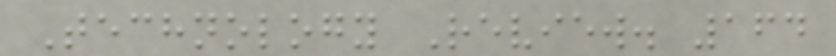Technology Review. 164
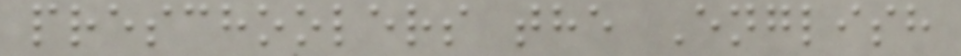preschoolers the English
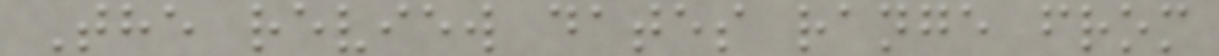The review dates range from
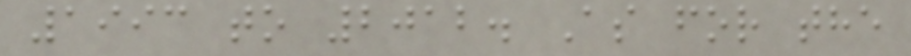1993 to 2012. As for the
